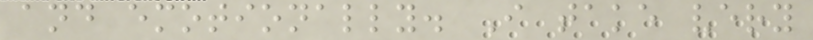and emotionally. I take very
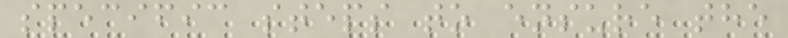specific steps to ensure the
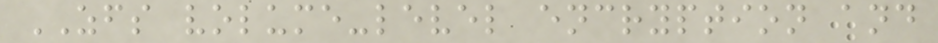ZFS volume-level encryption and
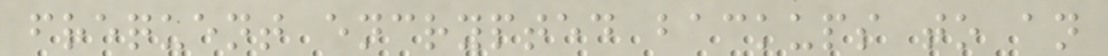frequent encrypted backups to an
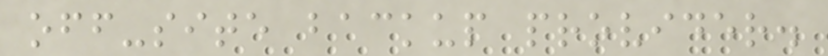off-site backup provider.
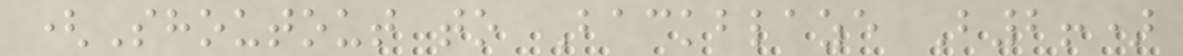(Shoutout to Backblaze B2!)
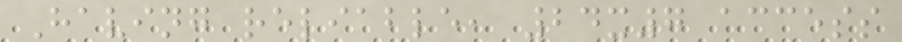Having reliable, 24x7 access
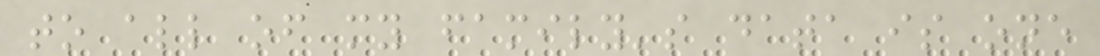to all of my family's data is one
